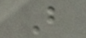B
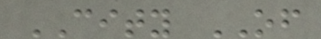CITY OF
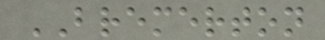BREMERTON
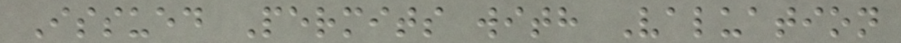Issued Permits with Valuation
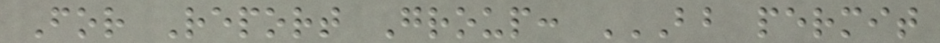For Report Group: BB PERMIT
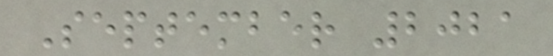September 2021
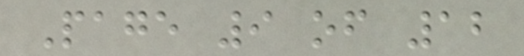Page 9 of 12
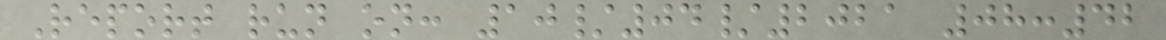Report run on: 10/04/2021 08:42
